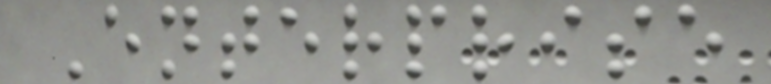Enterprise
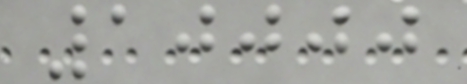10000
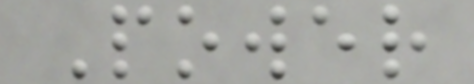Power
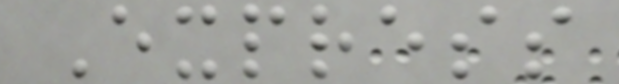Express
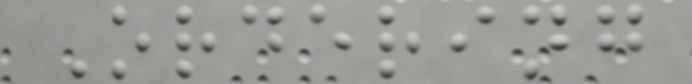Ordering
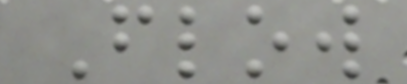Flow
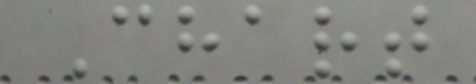Chart
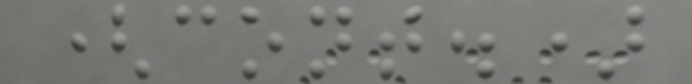(cont.)
